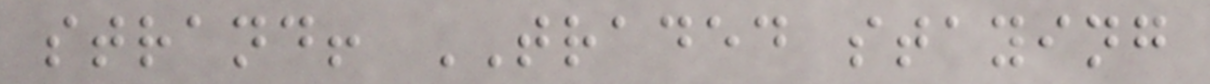strand! TRADED staying
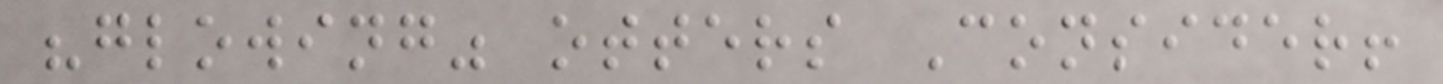"glowing" otters Consider!
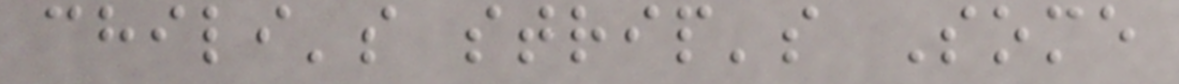chili's strip's Some
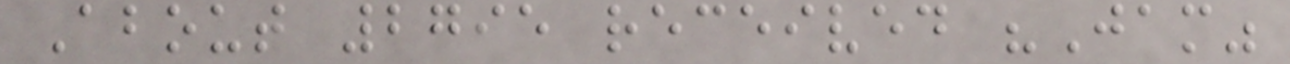About 2795 received "Jam"
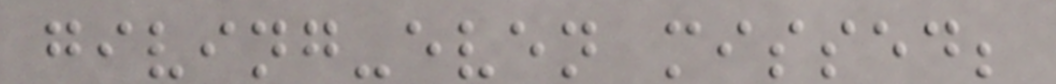giving-even missed;
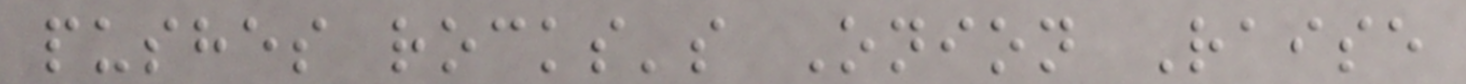pushes rocks's Onion Raise
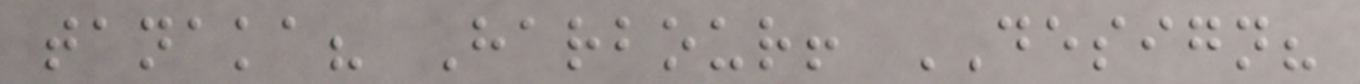tanaka? Harbour! DESIGN?
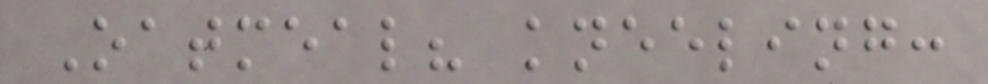Oatmeal? kneeling:
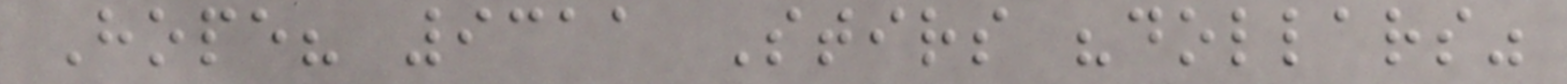Hope? 9311 Stirs "dollars"
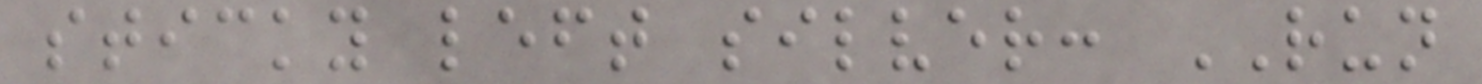sticky left silver: RUN
